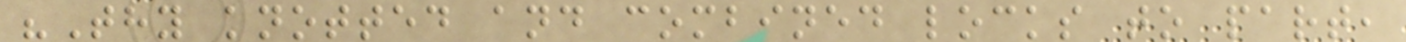"Thy knotted and combined locks to part,
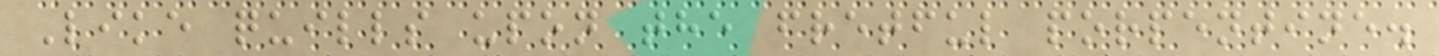Like quills upon the fretful porpentine.
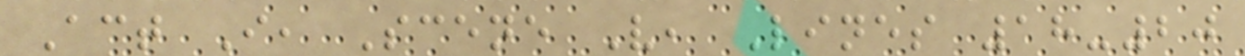Act I, Scene V, Lines 18-20
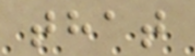that
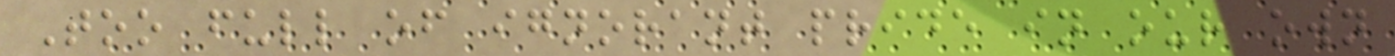Too full of ignorant pride in our own
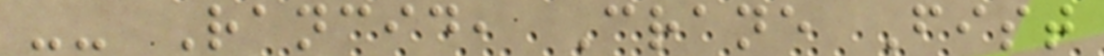-- Rancid, Crane Fist
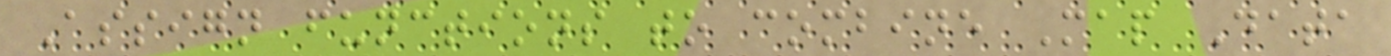Assign functions to combine Map Data
